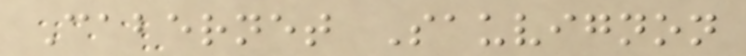Cabernet Sauvignon
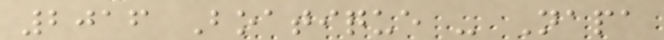2016 Boatique - Napa
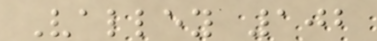Valley 102
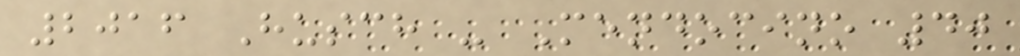2016 Husch - Mendocino 40
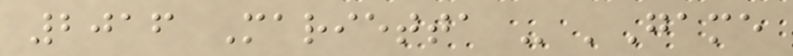2016 Marietta - 'Game
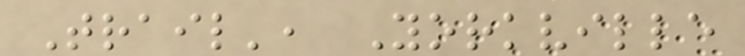Trail', Yorkville
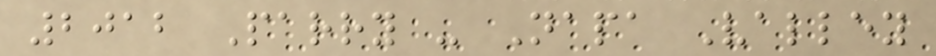2012 Parry - Napa Valley
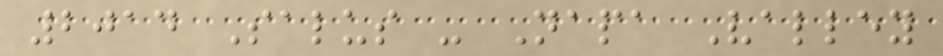2014 Salus - Napa Valley
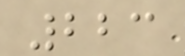223
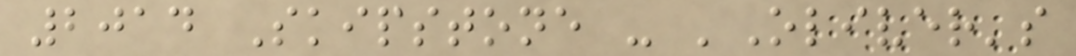2014 Skipstone - 'Oliver's
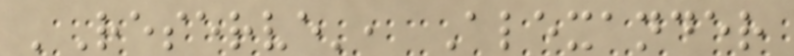'Reserve', Alexander
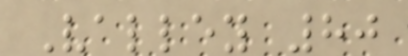Valley 80
